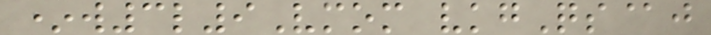*w3l9Vmom vkgQs@j
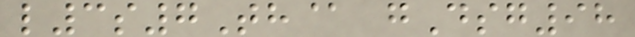l3s7Th@ gDsg98
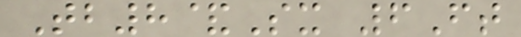Tb8&Sx 6Ft
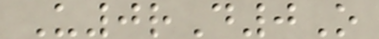U0rD0O
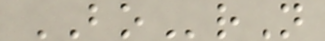BOrN
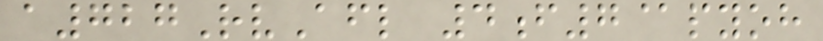a727RvAfl 4f7@pyoh
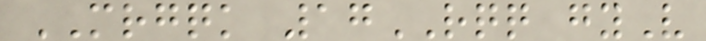MRGQK 17RQQ gyV
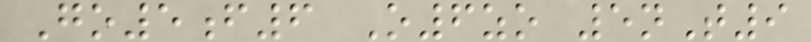Go5f6 O6zo 5nT9
